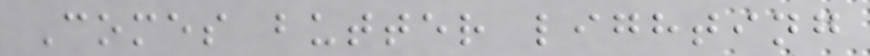Comes butter lighting
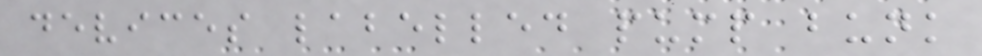devices labelled pump bunk
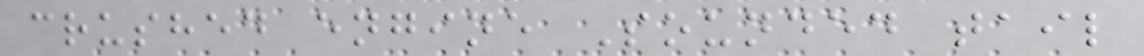crushed engine Sounded tail
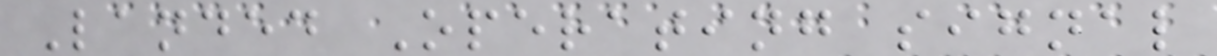Landed Operating signal
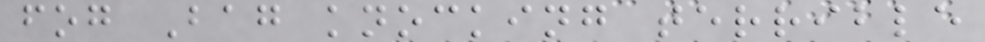fog Bag knocking terrible
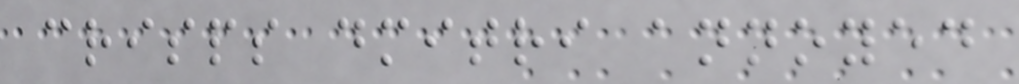crisps dmitri annoyed
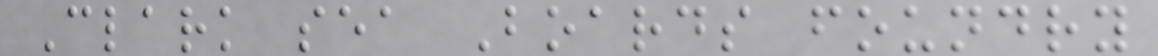Clark sea Boards foundry
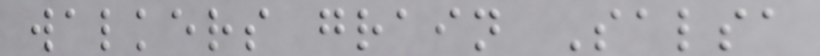walkers grain Salsa
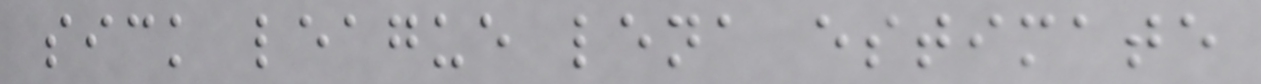sick league lena estimate
